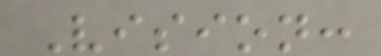Vision:
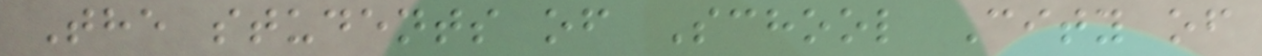The students of School City of
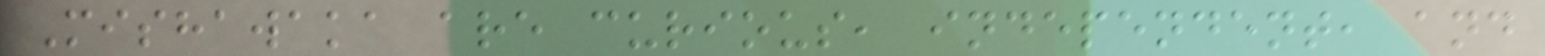Mishawaka are curious, independent, and
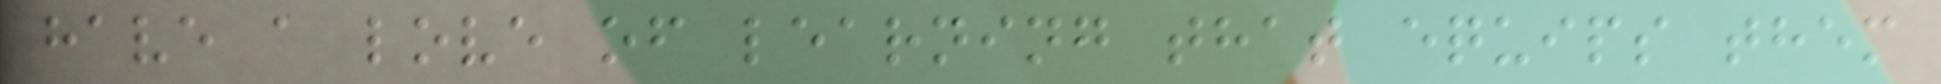have a love of learning that equips them
